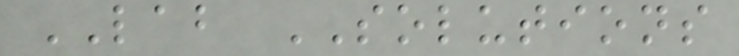LAB SOLUTIONS
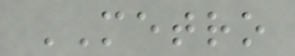METRO
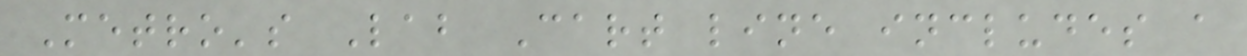Metro's Lab Cart line includes a
